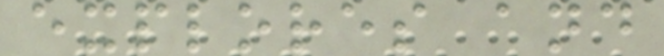explores and
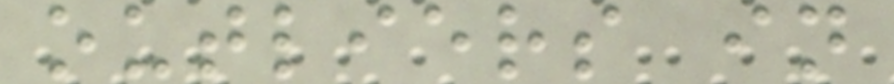outliers in
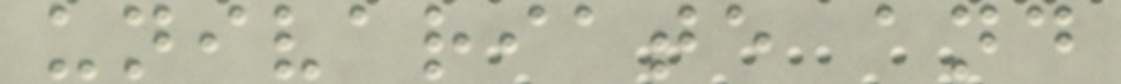univariate and
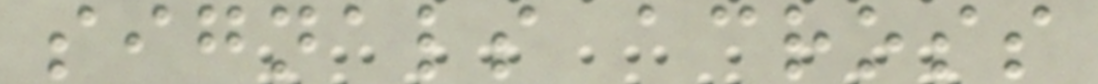signals across
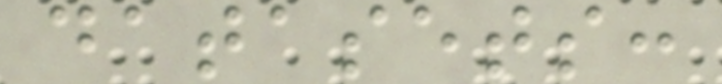datasets:
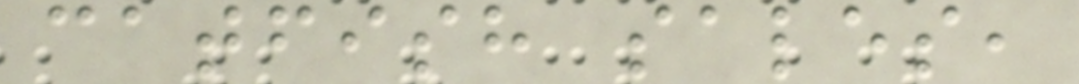catfish sales,
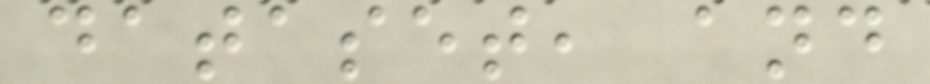dataset, and
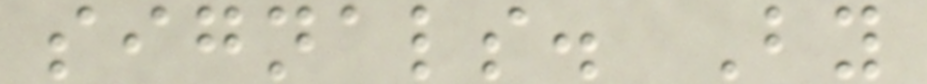signals. By
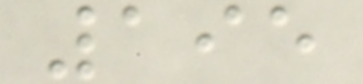195
